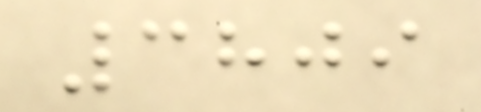3809
